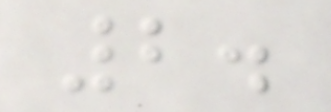2.
